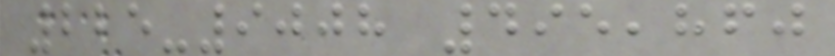225-9008 495,860
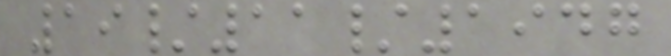19/11/1947
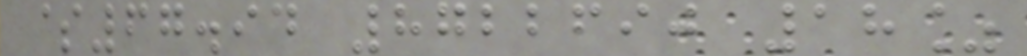$67.94 8722690 18%
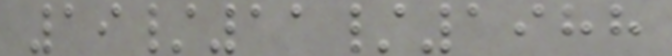19/11/1988
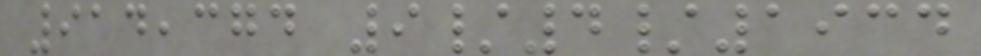914,374 9/4/1934
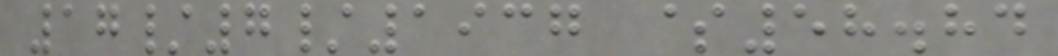17/7/1937 $58.84
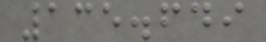135.649
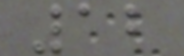12
